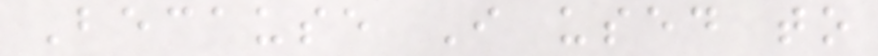Because I used to
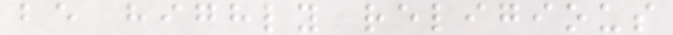be highly religious
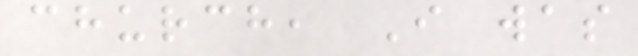church, I was
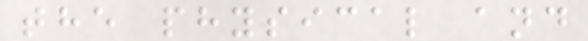the physical and
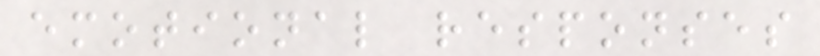emotional responses
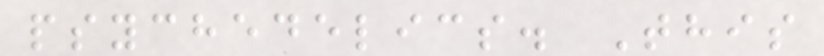psychedelics. This
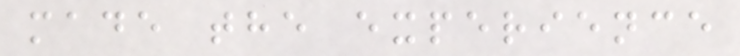made the experience
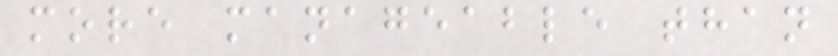more manageable than
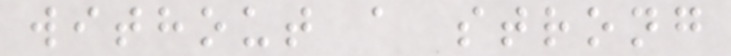without a strong
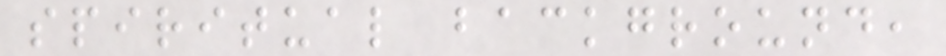spiritual background,
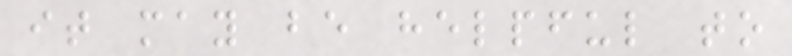it may be helpful to
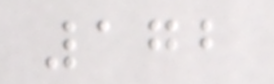172
